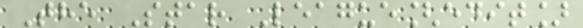The Star League[edit]
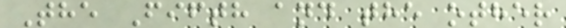The Fifth and the other
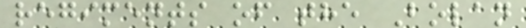regiments of the Bolan
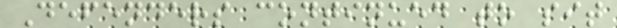Defenders continued to sit
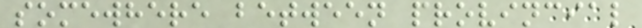somewhere between provincial
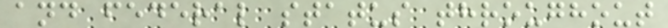and federal status throughout
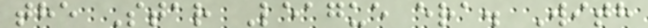the Star League era. With
